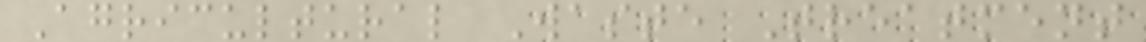Agricultural Waste Treatment
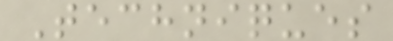Techniques
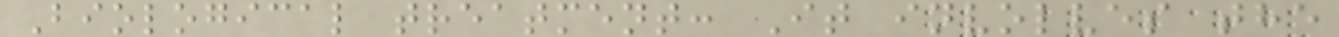Biological treatment: It involves the
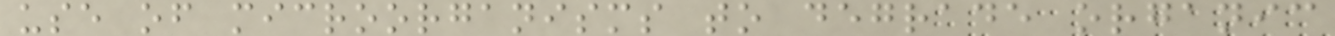use of microorganisms to degrade organic
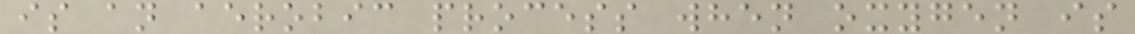is an aerobic process when oxygen is
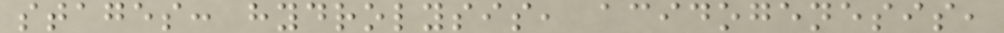stages: hydrolysis, acidogenesis,
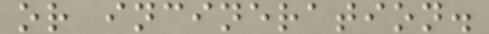or incineration.
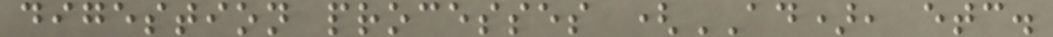digestion processes (AD), etc.
